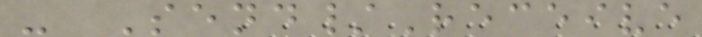- Send/Receive
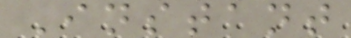Instant
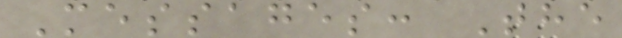Messages: The
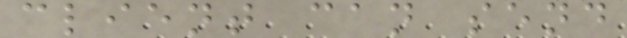client can send
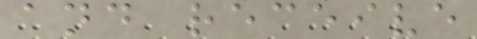and receive
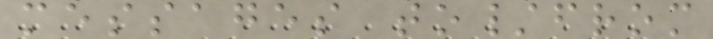messages to/from
